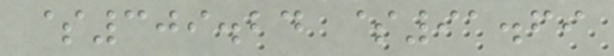$309.24 $91.69
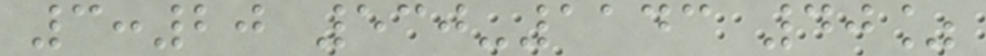3:20 530-1143 40%
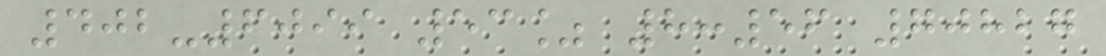402-6099 53% 8:56 70827
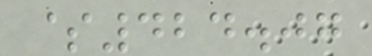$424.07
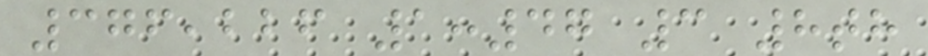376,226 1:47 3 8th
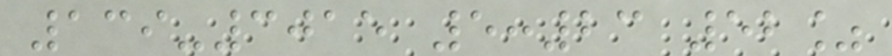139-3015 5:23 52%
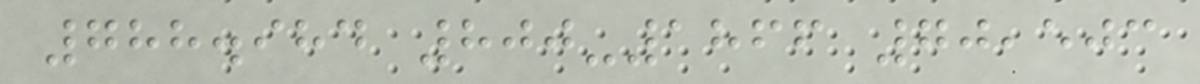788.984 800-1866 70,503
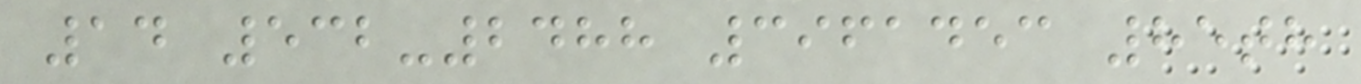14 532-2488 3961453 85th
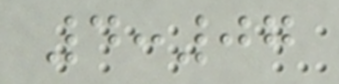4:07
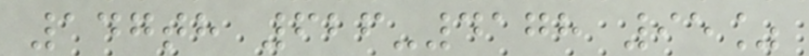147th 626-4178 95%
